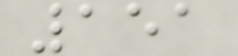151
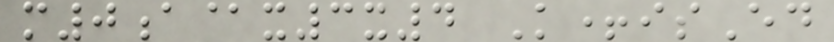m0a@x3x4 K+isEd
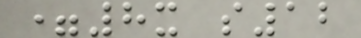=8x s12
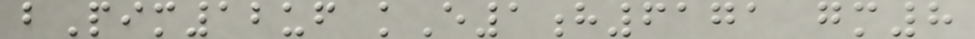bPim12uf kE1h6171 gm8
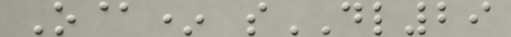O@* sDL29
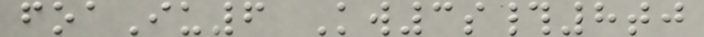foaIu6 Kw3s#8tj
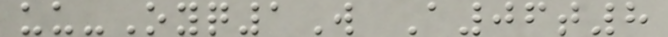uu-Oyq1W A06t8
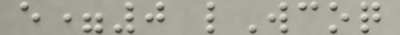e=0 lWcoq
